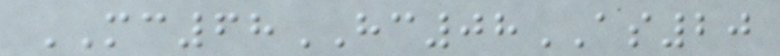MC68HC08AS20
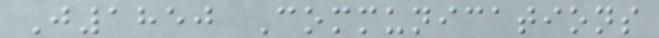J1850 Communications
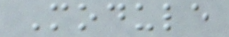Module
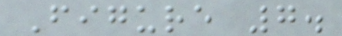Figure 7.
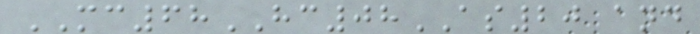MC68HC08AS20 and
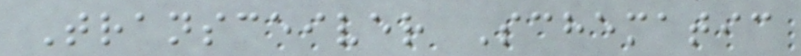Transceiver Schematic
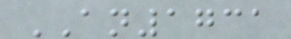AN1731
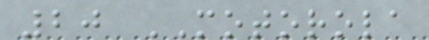20 MOTOROLA
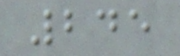245
